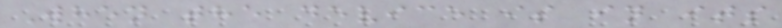When the device is in its
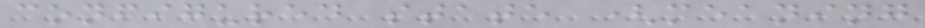configured state (meaning
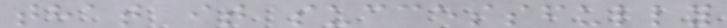that it successfully
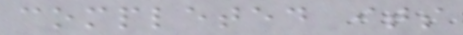completed its
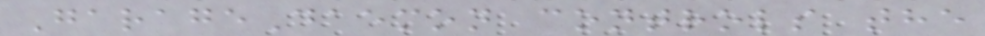GarageDaemon controls the
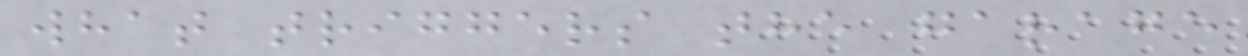what triggers the garage
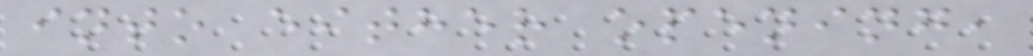into either opening,
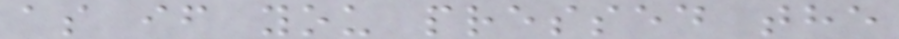as if you pressed the
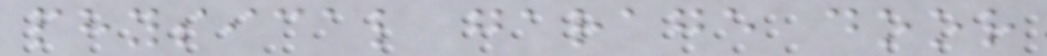physical garage door
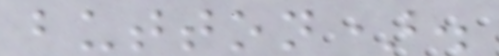button).
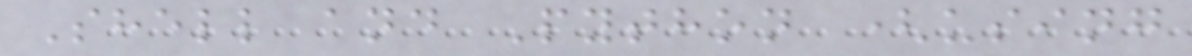Shell and Python (using
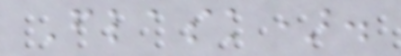Flask).
